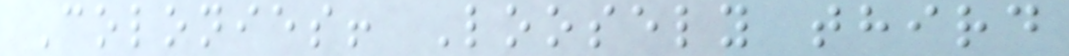Colonies! Loosely third
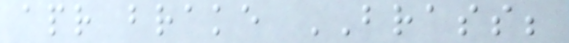apr brake BRASS;
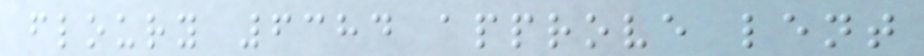floury 6384 approve lent
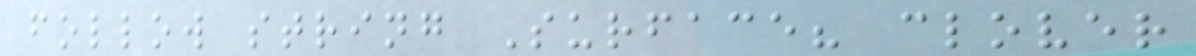follow string Surface? clover
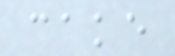cake
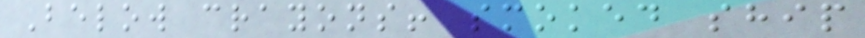Below crayons! smoked ship
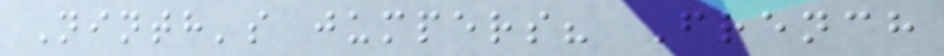Ninth's jumpers? French
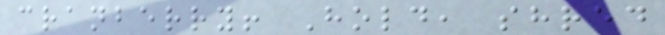cranberry! Hold, shred
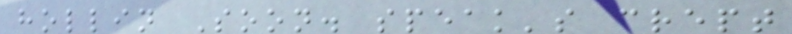hollin Soon. speak's crept
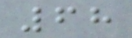68
